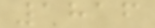1816
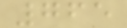765
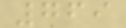769
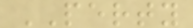PERTY
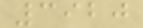3920
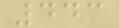443
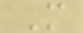M
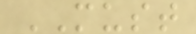MUST
